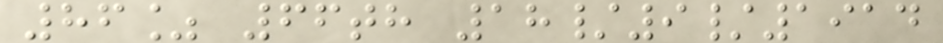86% 66th 18/9/1914
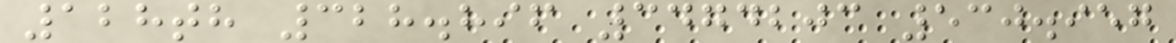128th 328.896 3474203 530.957
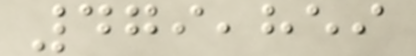479,859
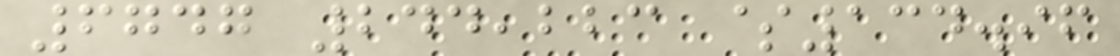6747 244,223 $134.96
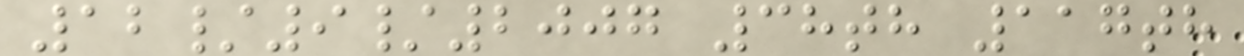12/9/2007 38th 117th
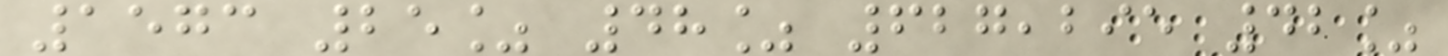1573 25% 48% 627,295 42%
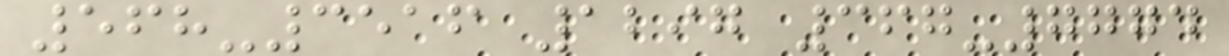568-3516 1297 367-7774
